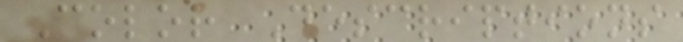Color Descriptions
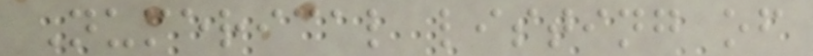Numerical listing of
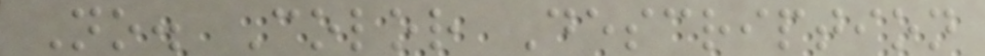No. Color Description
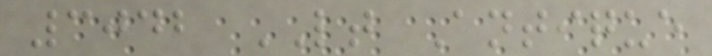3042 LT Antique
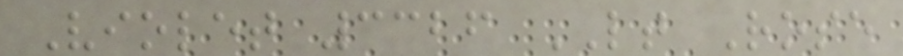Violet 3326 LT Rose
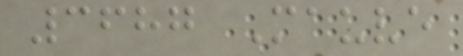3687 Mauve
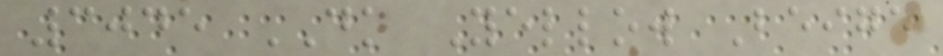3045 DK Yellow Beige
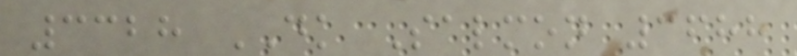3328 DK Salmon 3688
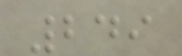249
